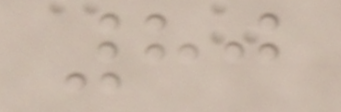80
